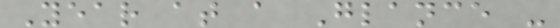Year at a Glance -
